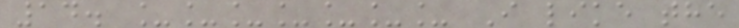14. _______ I like the
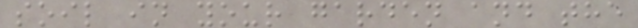soil in your garden and the
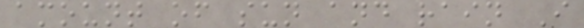amount of sun and rain I
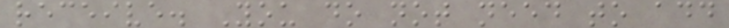receive. You do not need to add
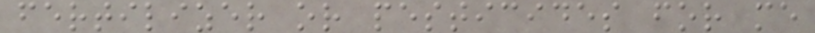fertilizer or pesticides for me
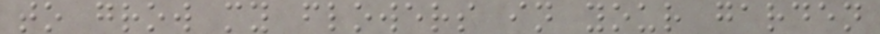to grow my flowers in your garden
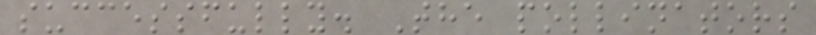successfully. The pollinators
